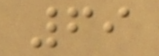69
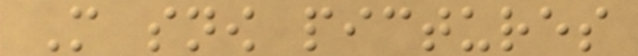More snow pictures
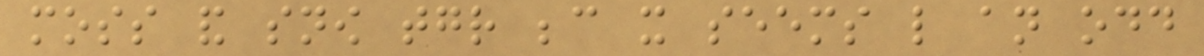moss and snow together because it seems like an odd
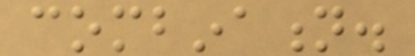combination.
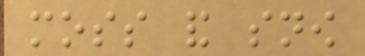moss and snow
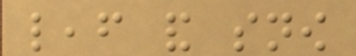leaf and snow
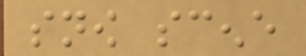snow scene
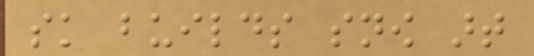sk builds snow art
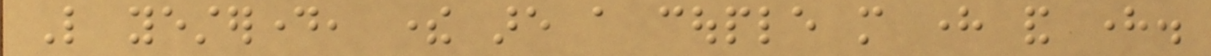Like yesterday, there are a couple more here and here.
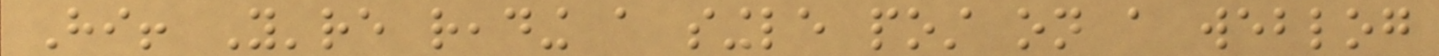Hi! You're reading a single post on a weblog
